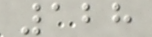128
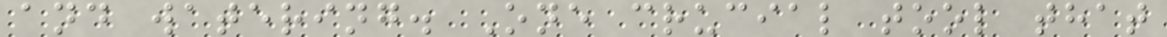and watering. One crucial tool that
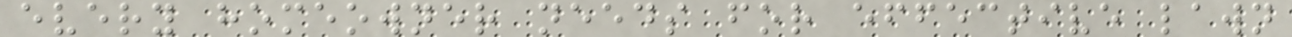every homeowner needs for effective lawn
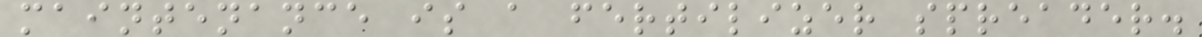maintenance is a fertilizer spreader.
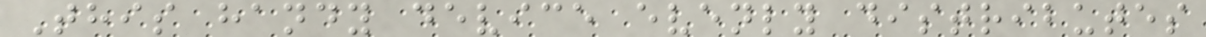This handy device evenly distributes
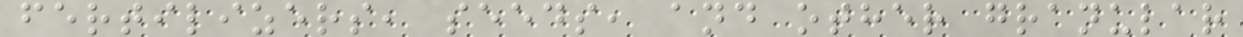fertilizers, seeds, and other granular
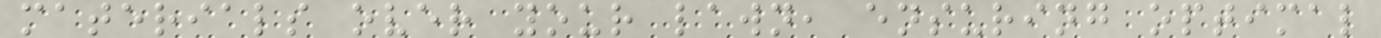materials over your lawn, ensuring optimal
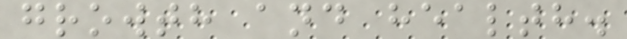growth and health.
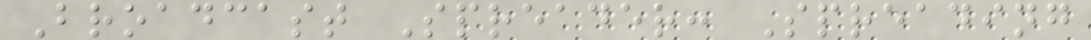Broadcast Spreader: Spreading
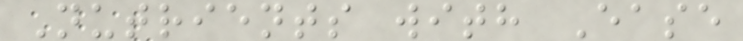Nutrients with Ease
